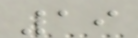19
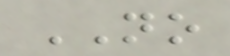NO
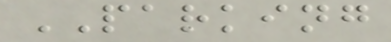PARKING
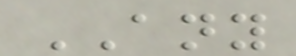ANY
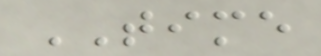TIME
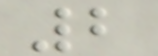2
